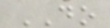DO
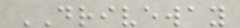DRIVEWAY
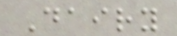Dairy
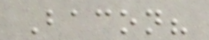Bacon?
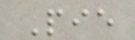Pie
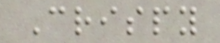Crispy
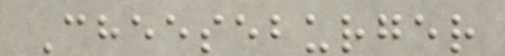Cheeseburger
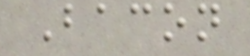Bacon
